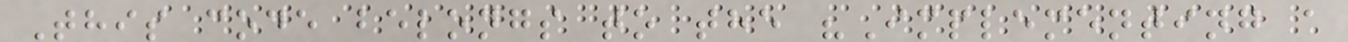This code belongs to the "Implementing a
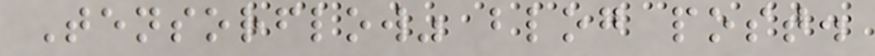Tensorflow" blog post.
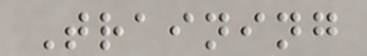Training
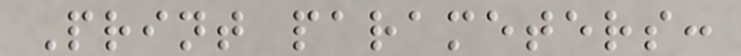Print parameters:
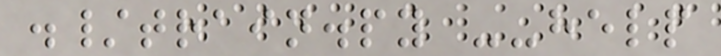./train.py --help
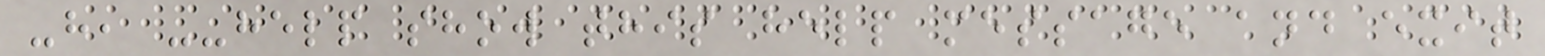-h, --help show this help message and exit
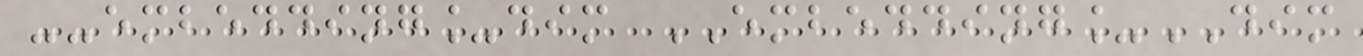--embedding_dim EMBEDDING_DIM
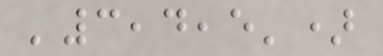'3,4,5')
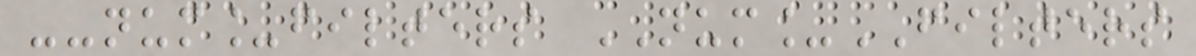--num_filters NUM_FILTERS
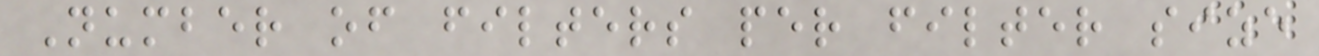Number of filters per filter size
